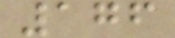176
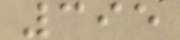395
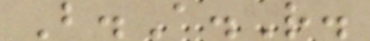B.A.R.
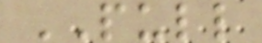PULL
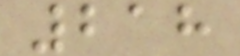218
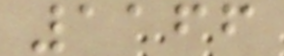1166
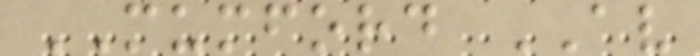MUMFORD AV
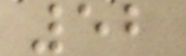52
